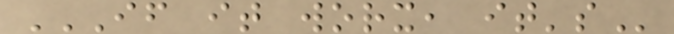IF IT WORX, IT'S
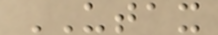UTAX
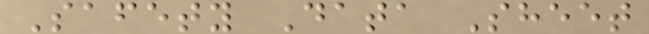Safety Data Sheet
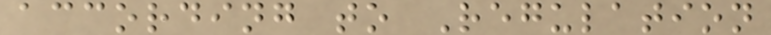according to Regulation
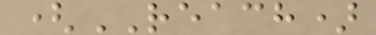(REACH)
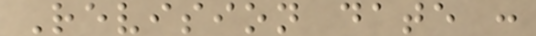Revision date :
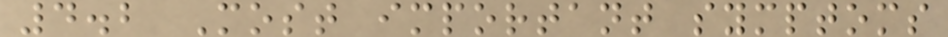4.2 Most important symptoms
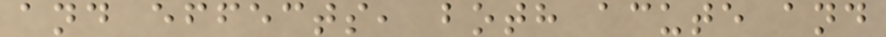and effects, both acute and
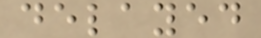delayed
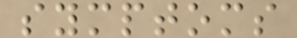symptoms
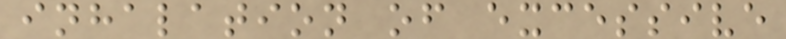inhalation of excessive
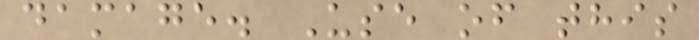damage. Use of this
